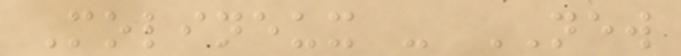Molineux - NEW
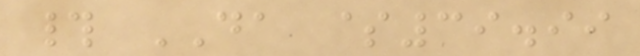# DA $39.99
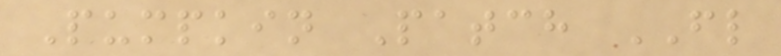Pumpkin Patch FL
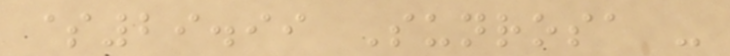$29.99 Sunrosa -
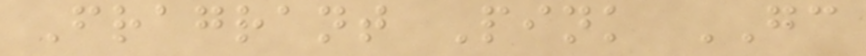Fragrant Pink GC
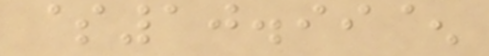$10.99^
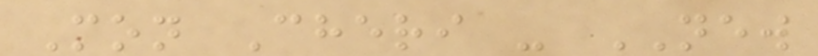Mon Cheri - NEW
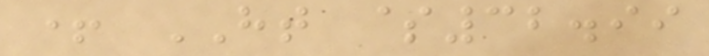+ HT $32.99
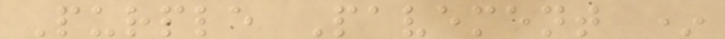Purple Pavement *
